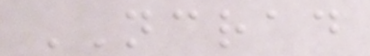NCRAD
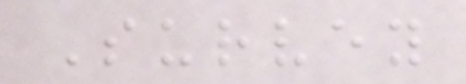Survey
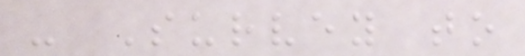- Survey to
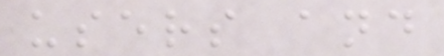users and
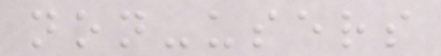non-users
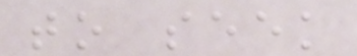to seek
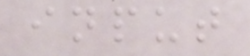input
